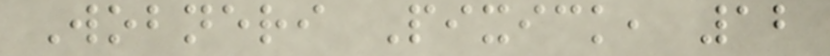Wobneri Pixick, 12
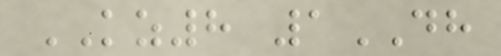KZ8 1DH
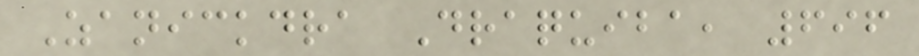Zanickdra Draquiba, 696
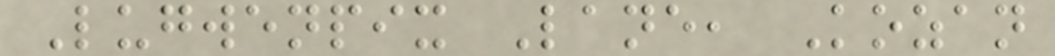Lugwenpix Lane, Kozan
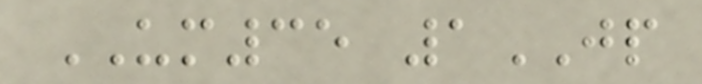UM35 1JP
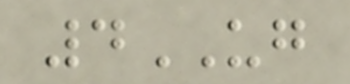4UG
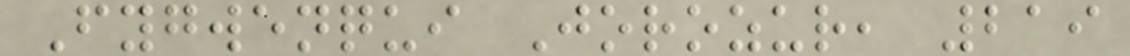Fygwenqui Jorozur, 219
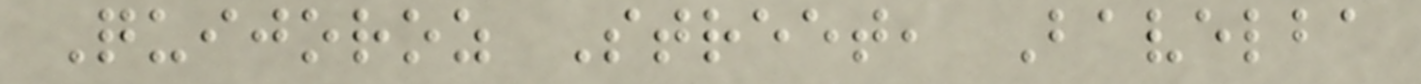Quijoroz Street, Bavelba
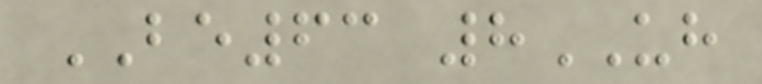BE63 8UH
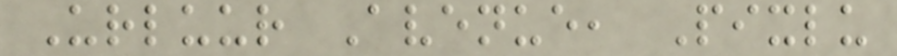Urluur Avenue, Pixlu
